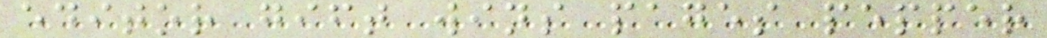editor gift wins pages pepper
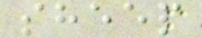sheep
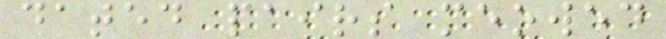dated pairs meowed
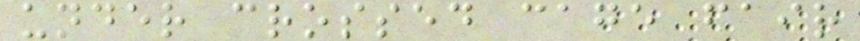under crossed cage fair
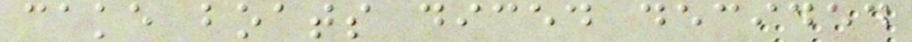cake boats diced decided
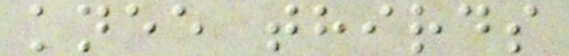knee thirds
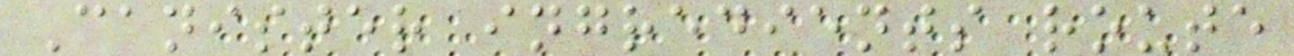Canister ingredients route
